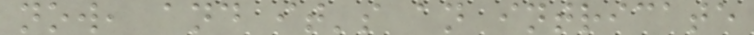now, and it's an intricate
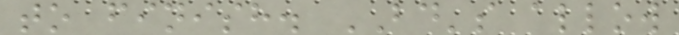to finish. BD's allow
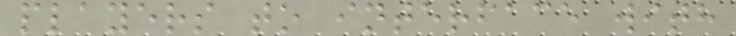players to interface with
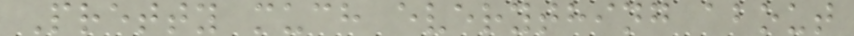Pretty much everything about
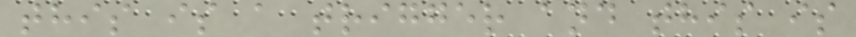this is a trigger and this is
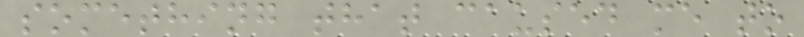something that caused me to
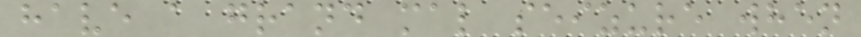have a grand mal seizure when
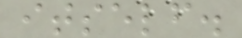itself.
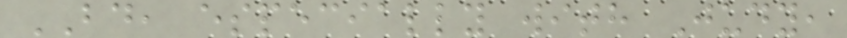BD, especially with Judy,
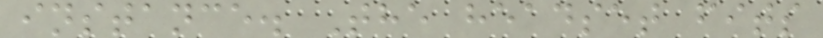instance. The headset fits
